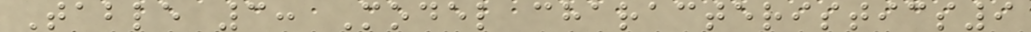Table 3: Model characteristics9
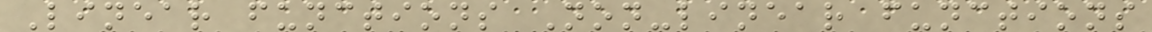Linear functions Non-linear functions
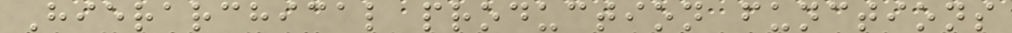Hierarchical production functions
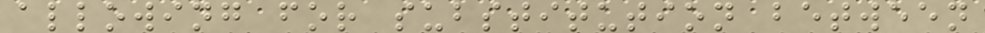allowing for substitution between
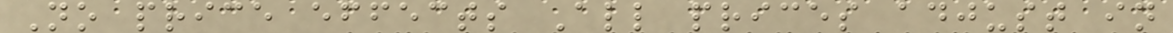No price effects All prices adjust in
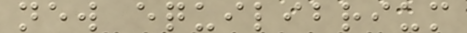new equilibrium
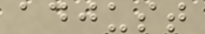adjust
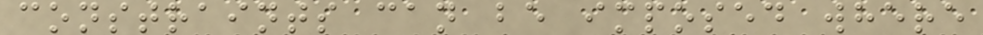constraints can be imposed where
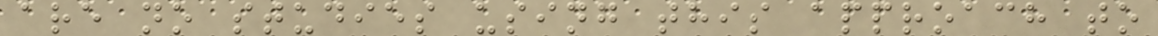are no studies using this approach to
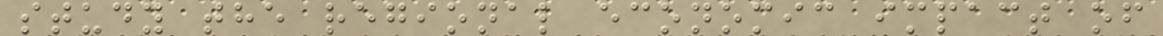study the regional economic impact of
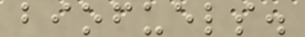biofuels.
